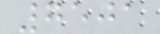7501
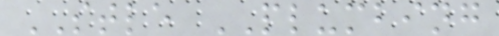STLE PLUMBING
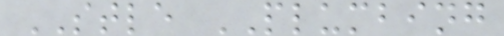STLE PLUMBING
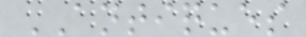ANTIQUES
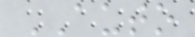AUTO
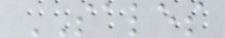SALES
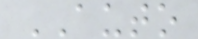AUTO
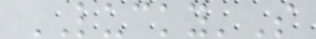LUCKY'S
